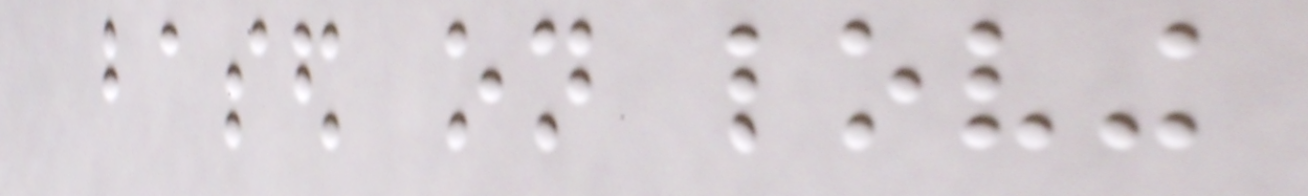based on loving
